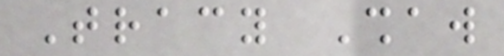Tracy Shaw
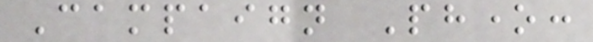Campaign Phone:
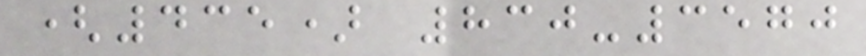(435) 830-3570
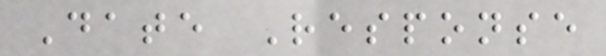Date Response
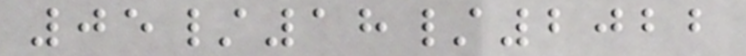05/18/2022
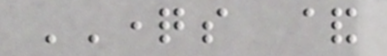QUESTIONS &
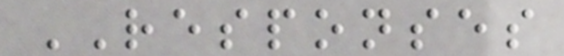RESPONSES
